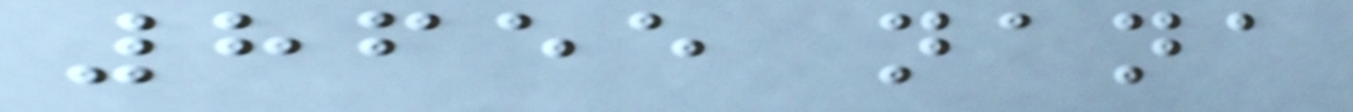8655 nana
